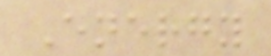Energy
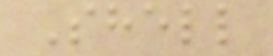Shell
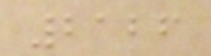2126
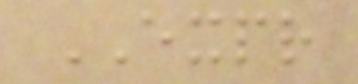EXPR
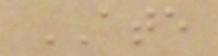ATE
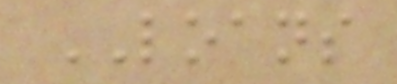LOANS
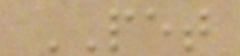PET
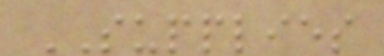SUPPLIES
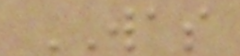WAS
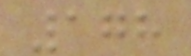178
